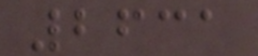2631
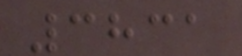3831
